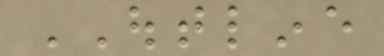OUTLINE
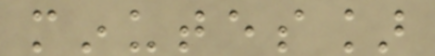minutes]
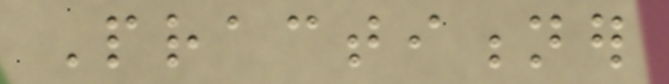Practitioner
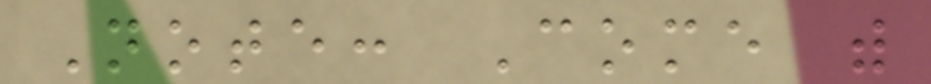Note: Come with
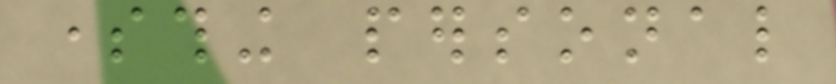something personal
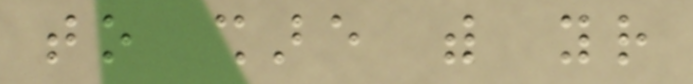to share with your
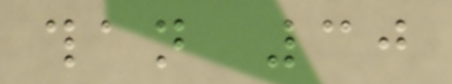than 30
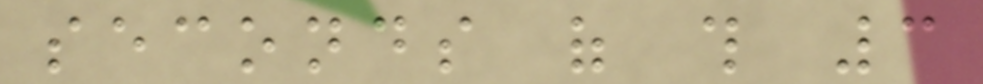seconds of this 3
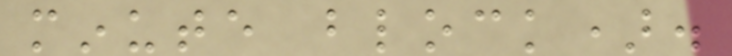minute block).
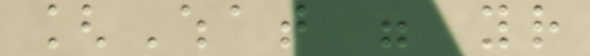[What were your
